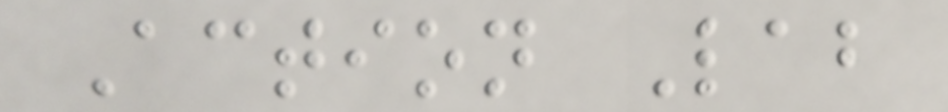Action Lab
